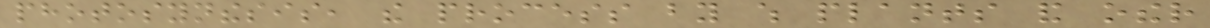photosynthesis, the process by which plants and other
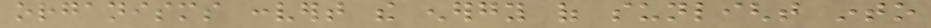organisms convert the energy of sunlight into
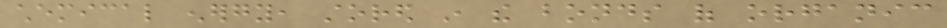chemical energy, stored in the bonds of organic
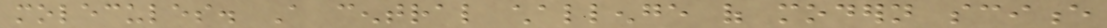molecules. A central challenge of modern science
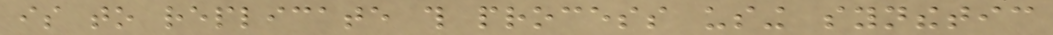is to replicate this process using synthetic
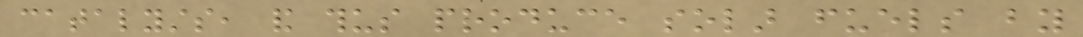catalysts, and thus produce solar fuels by
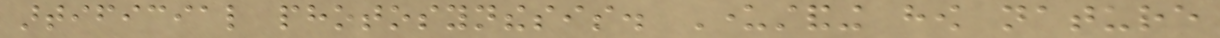artificial photosynthesis. Understanding how nature
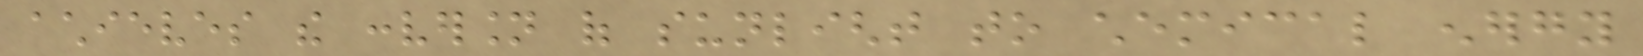achieves the conversion of sunlight to chemical energy
